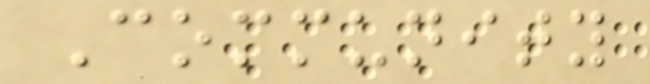Community
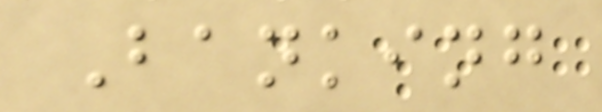Banking
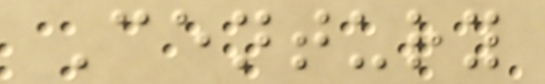Century
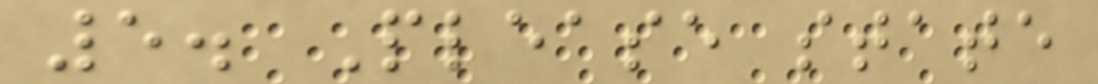5. Please state
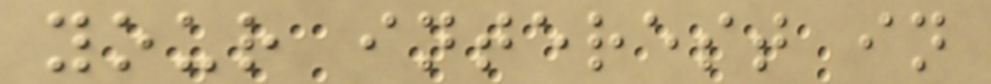your interest in
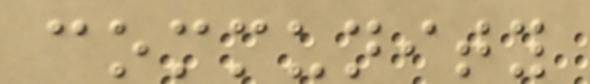community
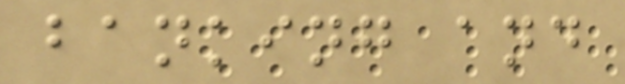banking and
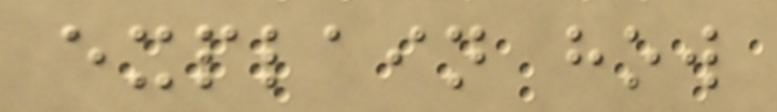explain how
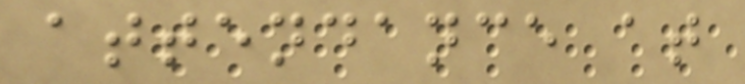attendance at
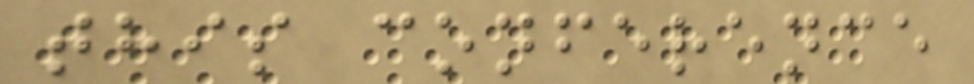this conference
